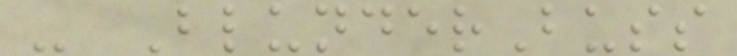- BlunderBuss
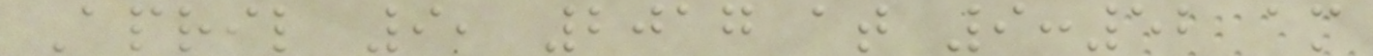April 9, 2017 at 9:52 am
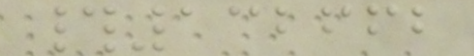#132662
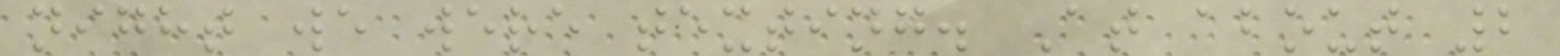night we were texting. At about 2
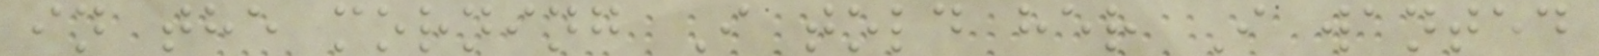in the morning I told her I wanted
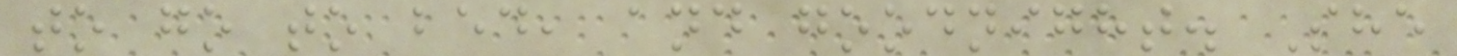to go to bed, and goodnight. She
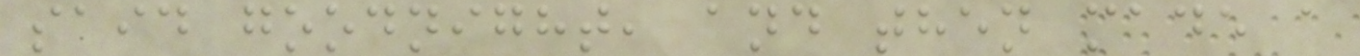said goodnight, and then made a
